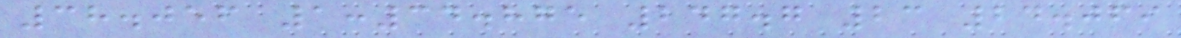38.056 1:34.875 247.7 23 24.069
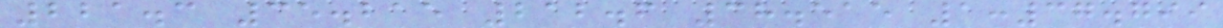221.3 35.215 212.6 38.515 1:37.799
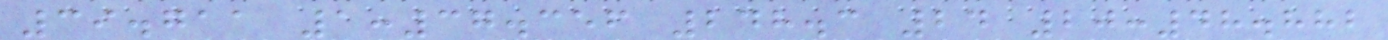39.711 1:37.356 248.3 24 20:48.882
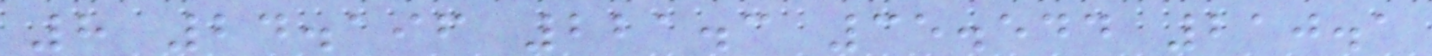8 24.196 221.3 35.544 210.1
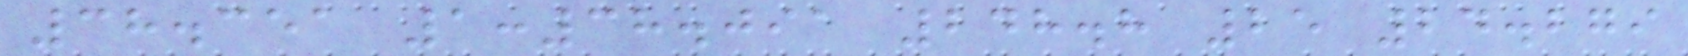38.351 1:38.091 248.8 25 24.279
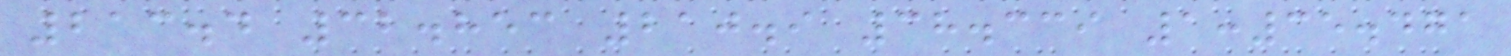213.4 32.853 210.9 38.339 1:35.471
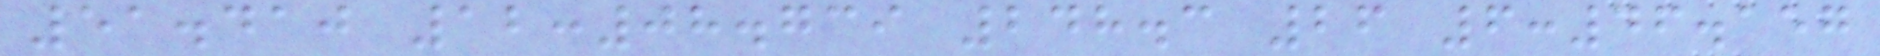51.410 12:08.739 248.3 26 6:46.157
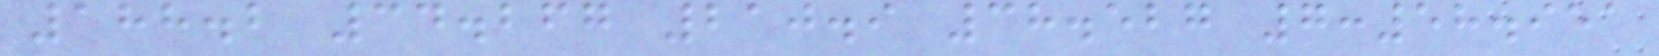188.2 34.267 210.9 38.527 7:58.951
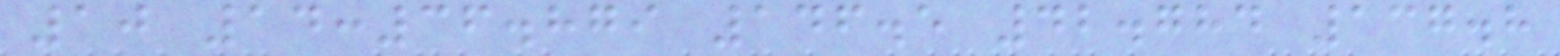10 14:36.879 146.5 42.784 137.8
